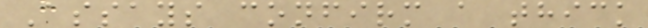Assays confirm a thick
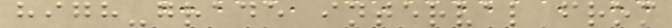high-grade interval from
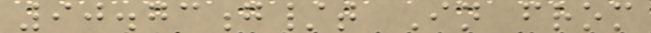90.73g/t In from
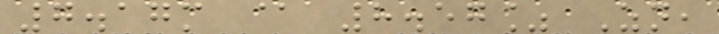7.17m @ 8.57% Zn,
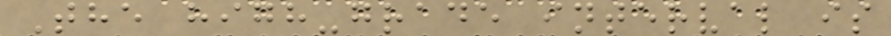The high-grade interval is
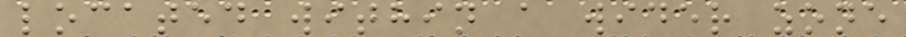located within a wider zone
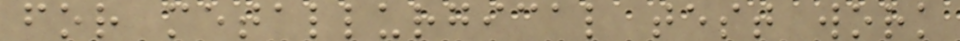for metallurgical test work
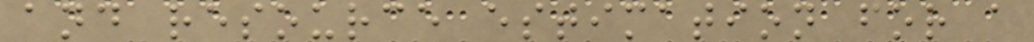and resource estimation for a
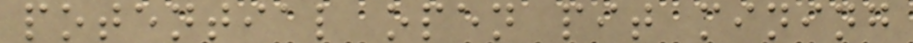potential open pit mining
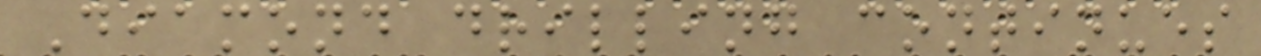Diamond drilling continues
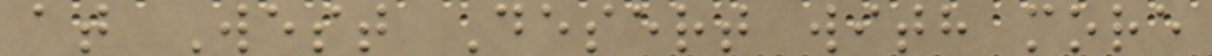at West Desert with more
